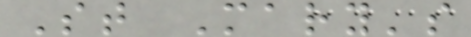St Mary's
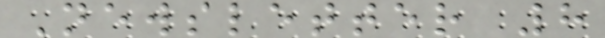Newsletter 8
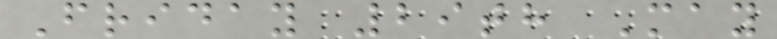Friday 29th May
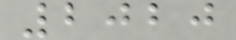2020
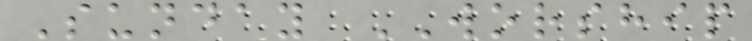Sunday WORSHIP
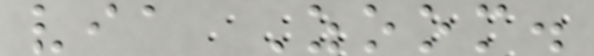via Zoom.
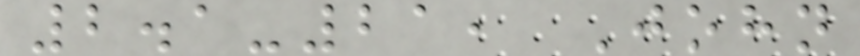2.1-21, John
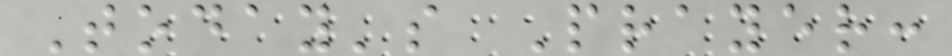Today's Prayer:
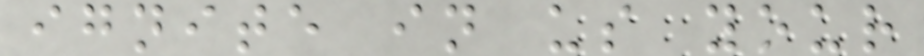ignite in us your
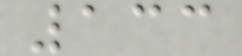133
